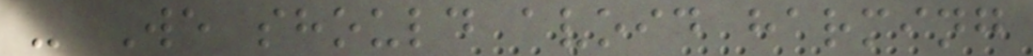- We should avoid harming
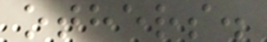others.
